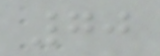70
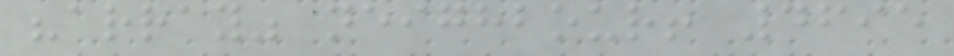"array" neighbour! 4695
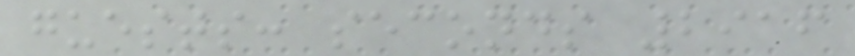guests: seconds 2916
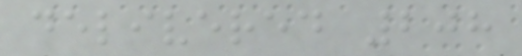delivered 208
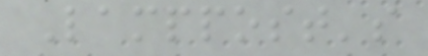Lamppost's
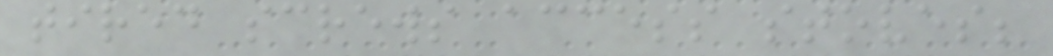tired screws access stoves;
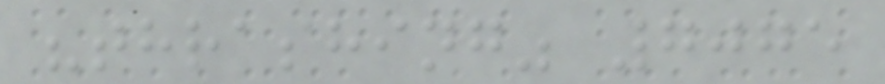"thrashing" 7075
